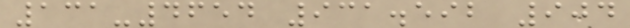131-4654 931.592 904
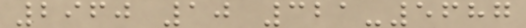2960 10 321-5687
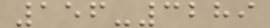156-3289
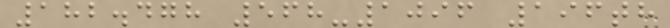182.478 568-1096 196th
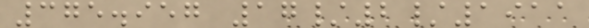375.957 17/2/1911
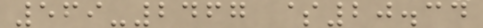569-2467 $20.34
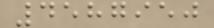4587950
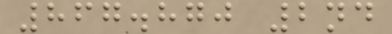867.870 2nd
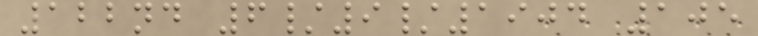122nd 6/9/1904 105
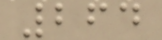264
